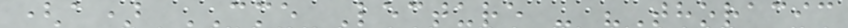(a) CME Lecture - "Thoracic
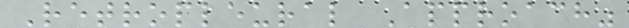Retropleural Approach"
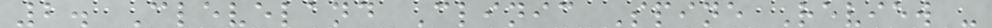2. Cleveland Clinic Spine Review -
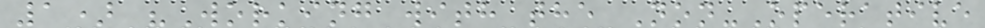1) "Working with the Non-Operative
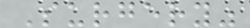Surgery"
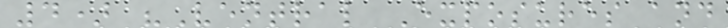4) "Ventral Exposures and
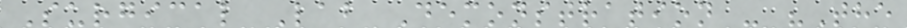Surgical Lab Demonstration - "The
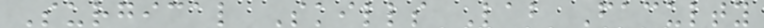Surgical Skills Lab Faculty
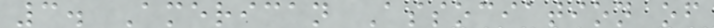3. American Association of
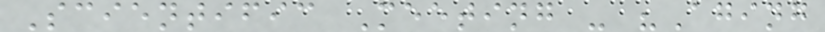Scientific Meeting - "Aging
